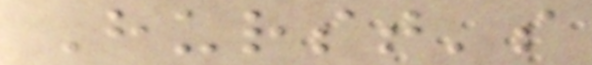Hurst's
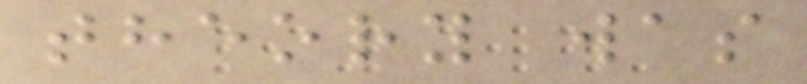theory was
